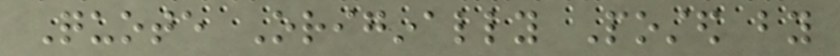Quote Originally Posted by
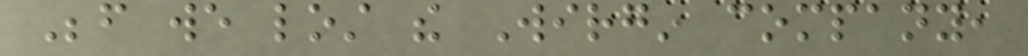Before we lost the Wirgin company,
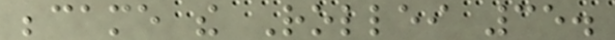became the Rollei 35.
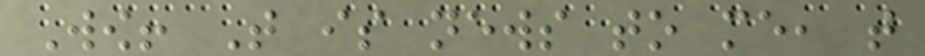Wow! That is news to me, that
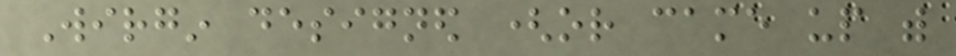Wirgin designed (or came up with
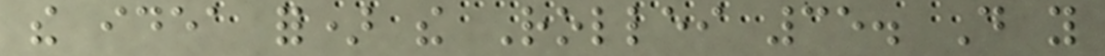the idea for) the Rollei 35. Do you
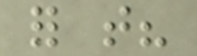for that?
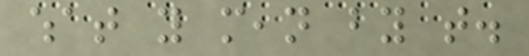what you mean by that.
